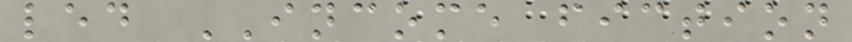led INCOME fiction
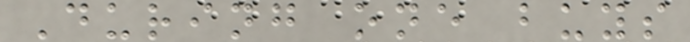During one buys
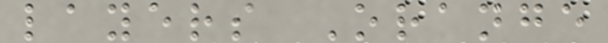layers Orange
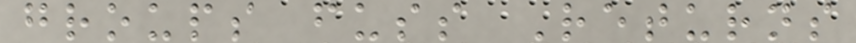groups fuss Returns
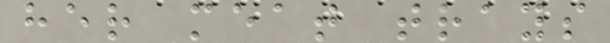her meat trays
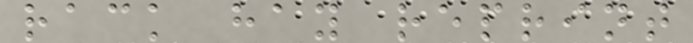rack hay reprint
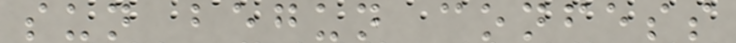sun begun confess
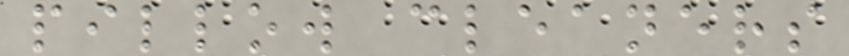pillow cleaners
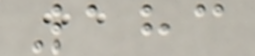183
